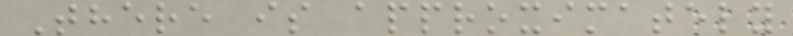There is approximately
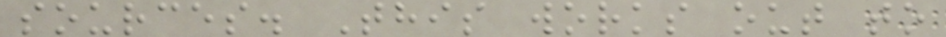sources. This works out to
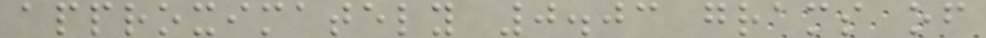approximately 0.03 grams of
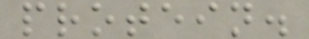protein.
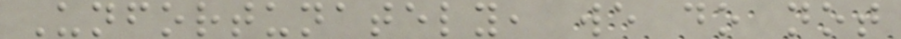Unfortunately, we do not
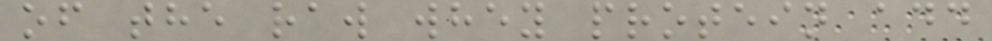of the raw whey protein add
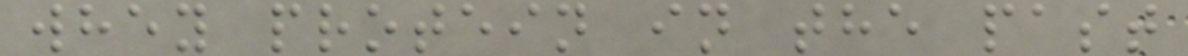whey protein in the past
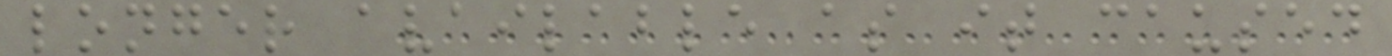longer available as it caused
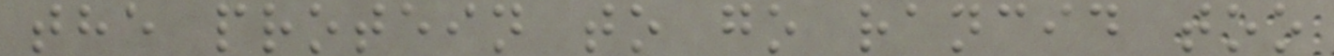the protein to go rancid too
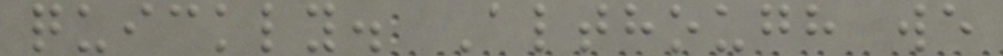quickly. Although we
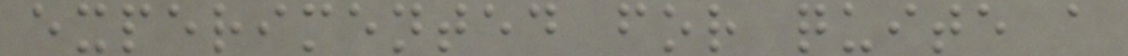experimented for quite a
